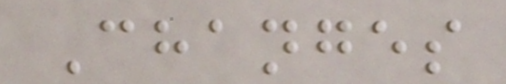Changes
